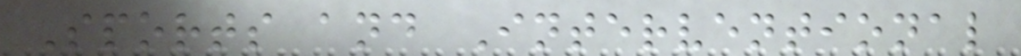Sports and Interventional
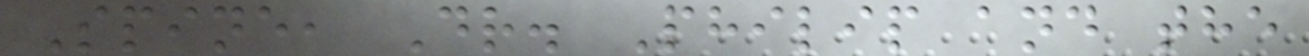Spine, Dr. Philip and the
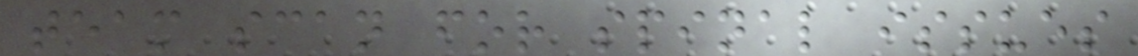team scan for spinal issues
